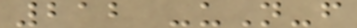212 -uN-f
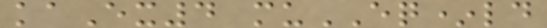kaEx4 muEQ*ld
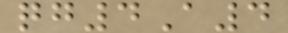qg4A4
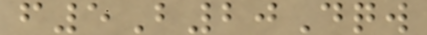f5B20Dqw
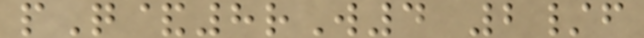pQ&8rW4 2/f
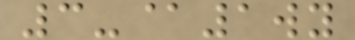3-@1wy
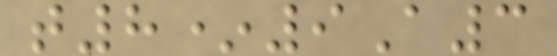t8*9A3
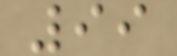99
